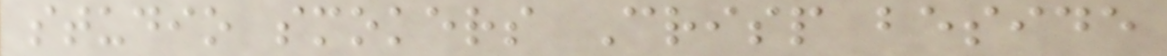studio smokers Crisp beside
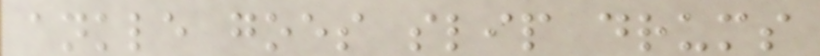ankle goes slip drums
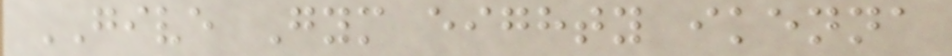GIVE Gym eighty ikenna
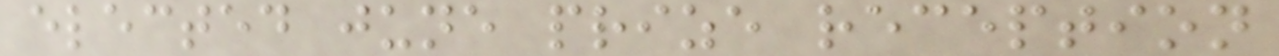elected june prize reception
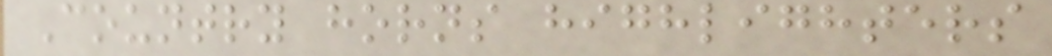Country horns highlighters
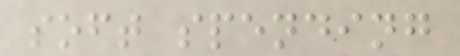soft spending
